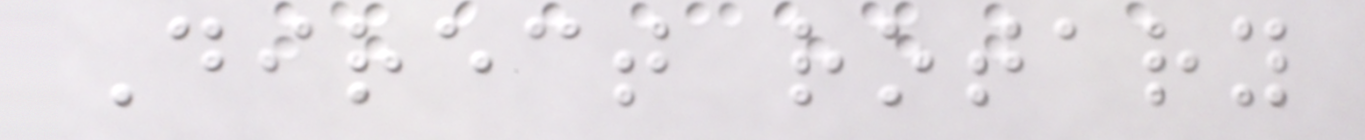Direct rotary
